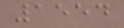1554
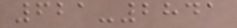621-2841
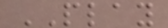PLAY
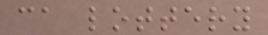ca lottery
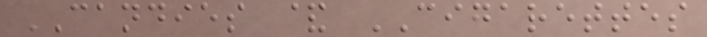CANDIES & CIGARETTES
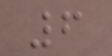6
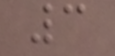3
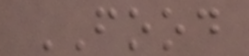FOOD
